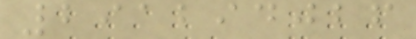291294026
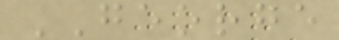GEORGE
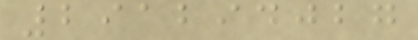291294027
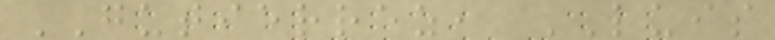GUTIERREZ, LUIS
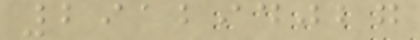291294027
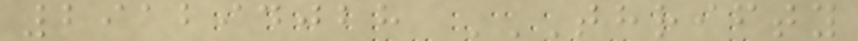291294028 THRIFTY
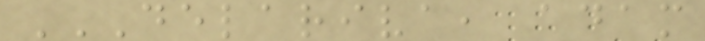DELARIVA, ADAM
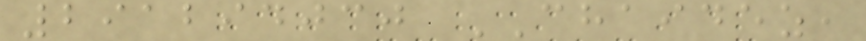291294030 CHAIDEZ,
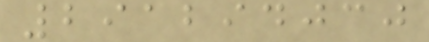291294030
